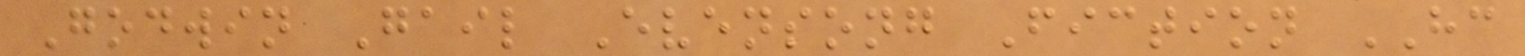Godwin Gail Evensong Fiction HC
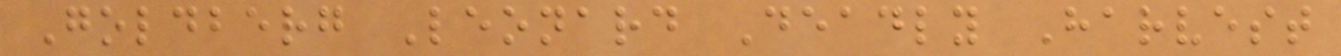Goldberg Leonard Deadly Harvest
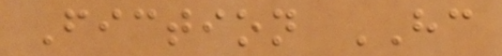Fiction HC
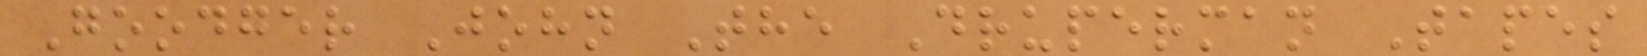Goodger John The Druperman Tapes
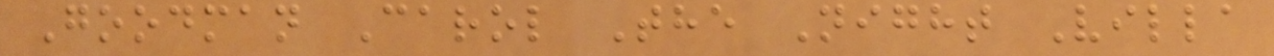Goodman Carol The Night Villa
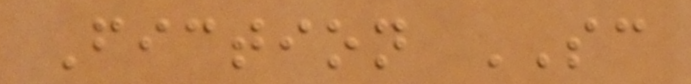Fiction SC
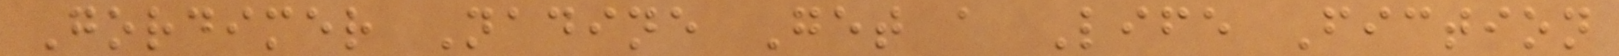Gordimer Nadine Get a Life Fiction
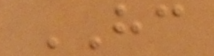HC
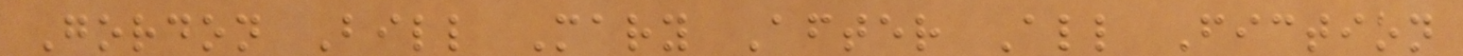Gordon Bill Mary After All Fiction
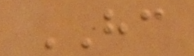HC
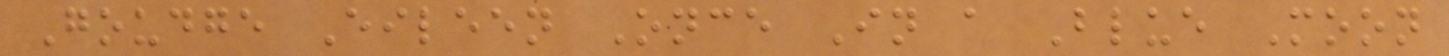Goudge Eileen Once In a Blue Moon
